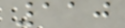110
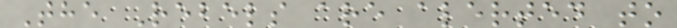The Rebels are alerted to
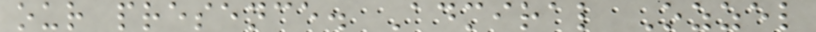our presence. Admiral Ozzel
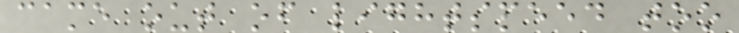came out of lightspeed too
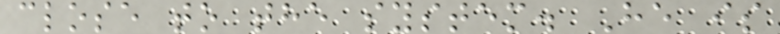close to the system. He is
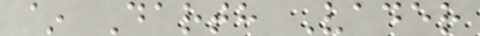~ Darth Vader
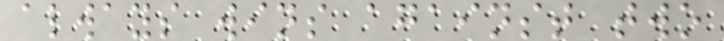always wins against two
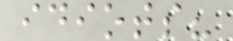idiots?
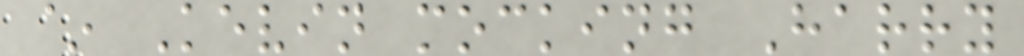~ Kevin mocking Harry
